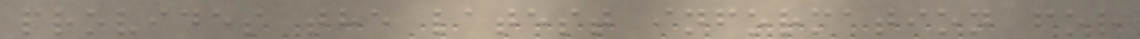provides the latest information for
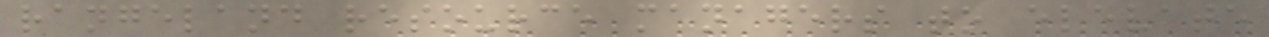rangeland resource managers to elevate
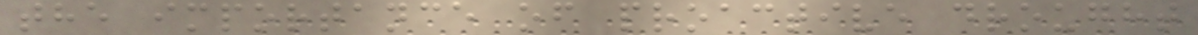the importance of proactive drought
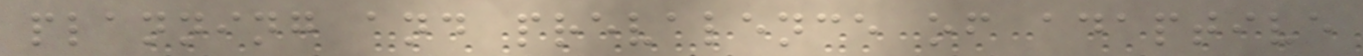planning and prevalence of adaptive
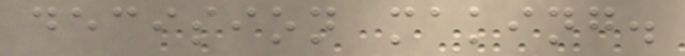decision making.
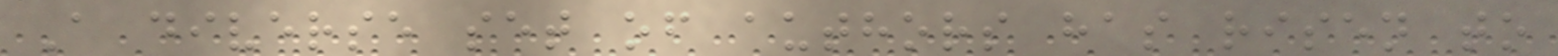A diverse set of authors has risen to
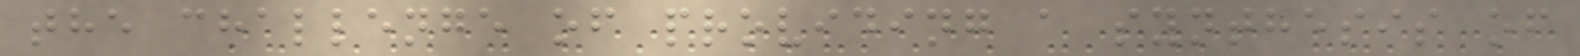the challenge of providing a synthesis of
